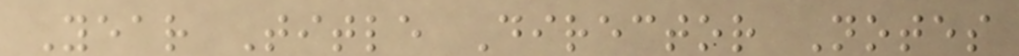Year Title Director Notes
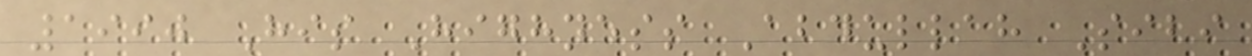1990 His Highness Abdullah Sibi
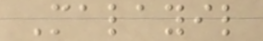Malayil
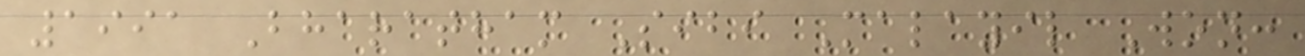1991 Bharatham Sibi Malayil Won:
